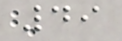49
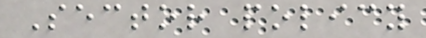Sector policy
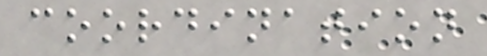coordination
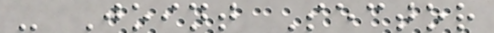- Joint Sector
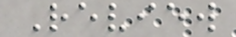Review
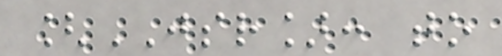[JSR]: to
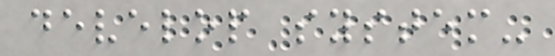develop system-
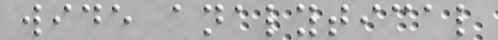wide analytical
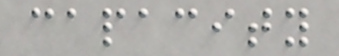capacity
